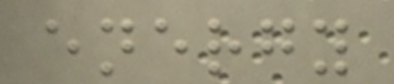energy
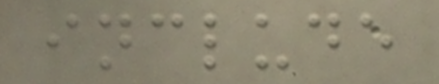include
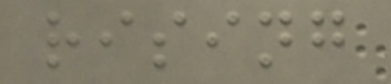rising
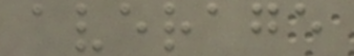average
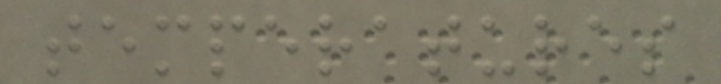temperatures
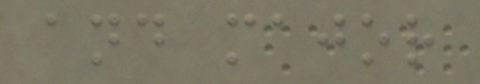and major
